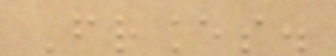Frances.
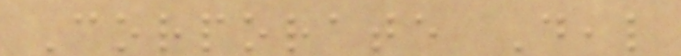Corporate Deal
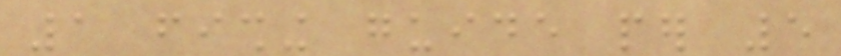1 fishing guide per 5
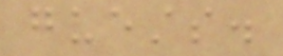guests.
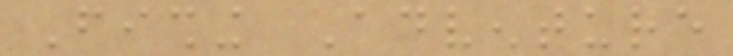Fishing Adventure
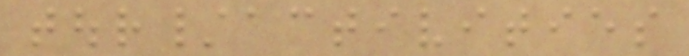tour/activities
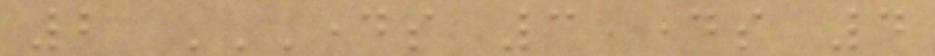2 DAYS 3 DAYS 4
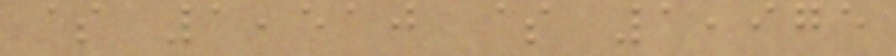$ 1,510 $ 1,975
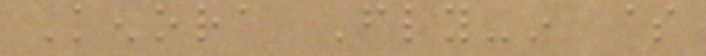Kenora Fly-in $
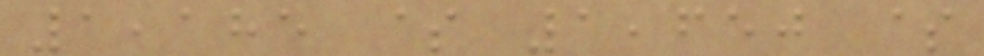1,185 $ 1,650 $
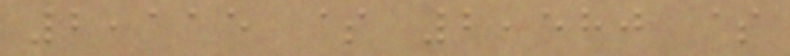2,115 $ 2,580 $
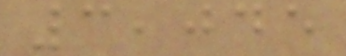3,045
